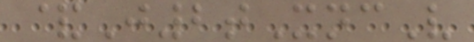&J2tXncV
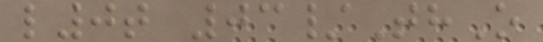l0t 03/ThO
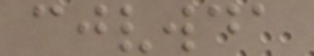cjvwda
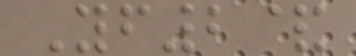Yf2&
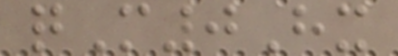qM0Hx
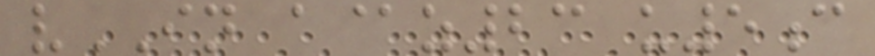vIN a@z23 u5c
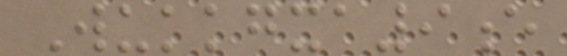Wukkgxa9e
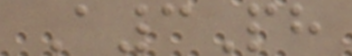A3Ph
